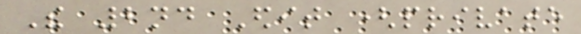The 2nd Edit (private
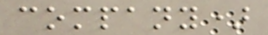company)
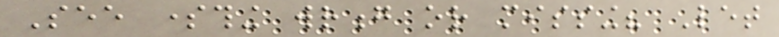See something wrong or missing? Let
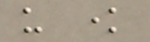us know
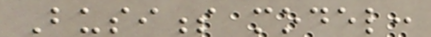Business model:
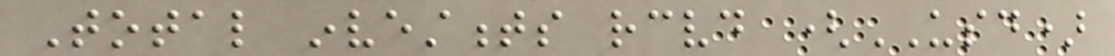Total investments received (USD)
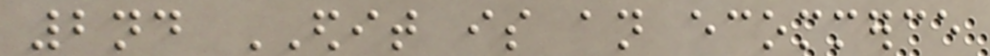2nd EDIT is an ecommerce
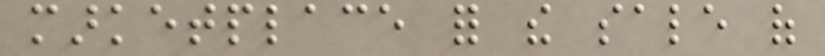marketplace for the sale of
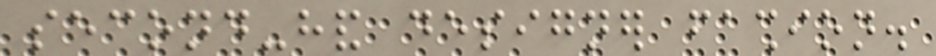second-hand designer fashion.
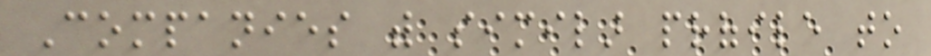Companies with similar profile to
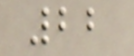22
